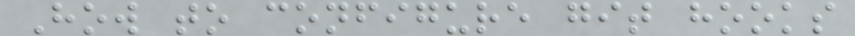How to configure git hooks
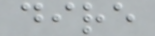dire
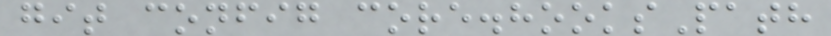git config core.hooksPath
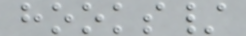hooks/
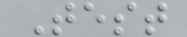Test
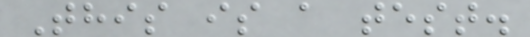This is a test.
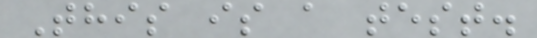This is a test.
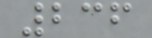236
